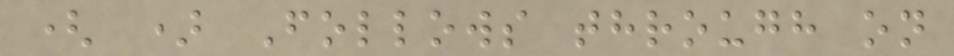( ) Follows through on
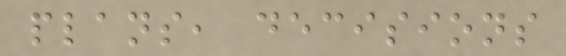plans, decisions
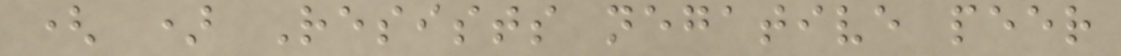( ) Resists negative peer
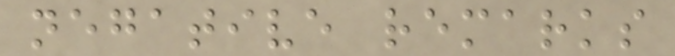negative remarks
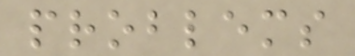problems
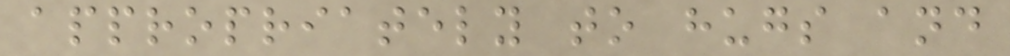appropriately to hugs and
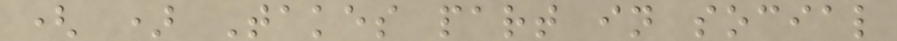( ) Takes part in social
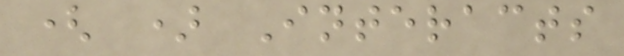( ) Interacts
